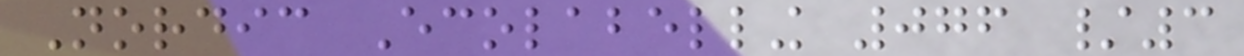Nordic Ecolabelling 076 /3
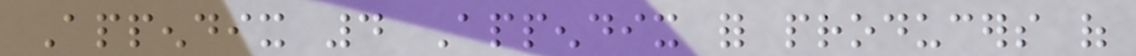Appendix 4 Appendix for producers of
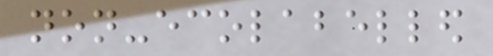non-ecolabelled
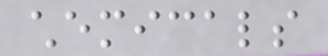chemicals
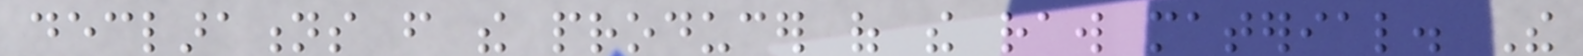declarations from the producer of the raw material. The
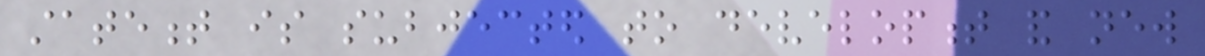statement is subjected to development and new
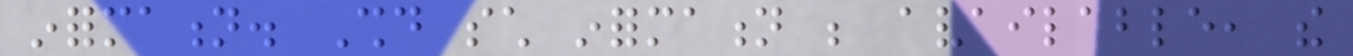information. Should such information be available, the
